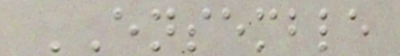ENSEMBLE
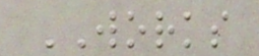WORKS
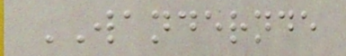WANDERNDE
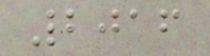2016
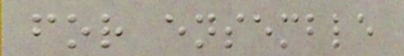for ensemble
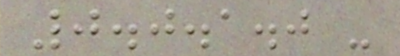0.0.1.0 -
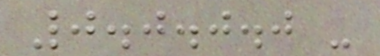0.0.0.0 -
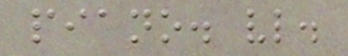piano. vl.
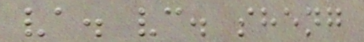va. vc. sheng
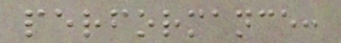performance:
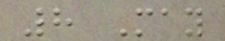8 May
